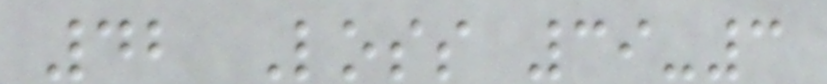42 Loss 39-3
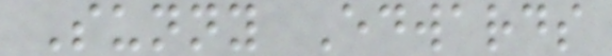Sunny Edwards
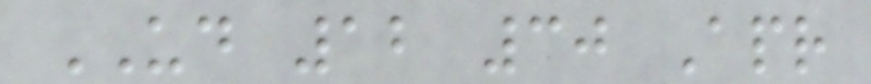UD 12 30 Apr
